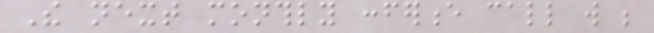The next monthly conference call will be
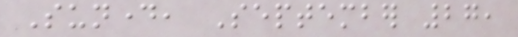Sunday, September 27,
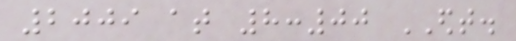2009 at 8:00 EDT.
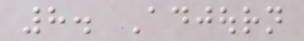8. Adjourn
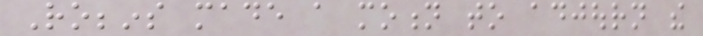Robbins made a motion to adjourn the
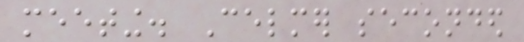meeting. Celmer seconded
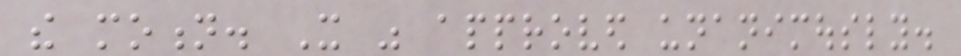the motion. It was approved unanimously.
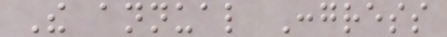The annual Congress
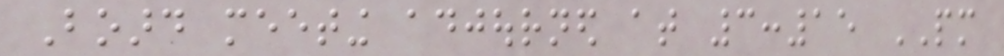Board meeting adjourned at 3:15 PM
